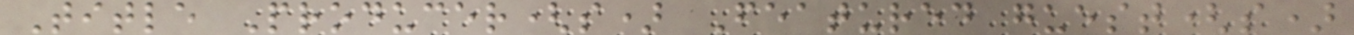Title Producer(s) Featured guest(s)
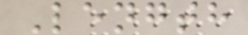Length
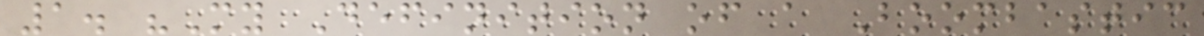1. "My Definition of a Boombastic
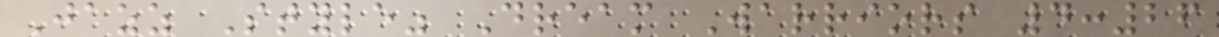Jazz Style" Dream Warriors 4:26
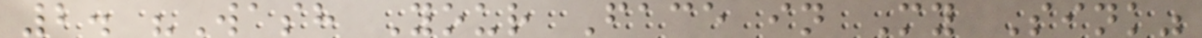2. "Wash Your Face in My Sink"
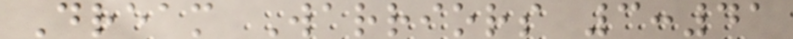Dream Warriors 3:41
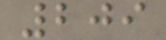209
